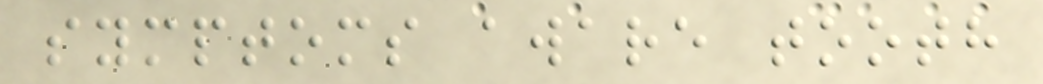symptoms aware tooth
